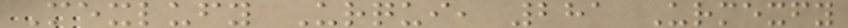Mexlufy Urqui, 281 Urmexfy
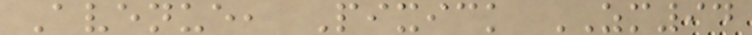Avenue, Pixick ZM94
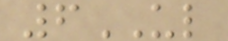6UL
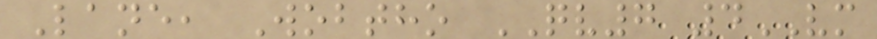Lane, Wobtho QV7 4VM
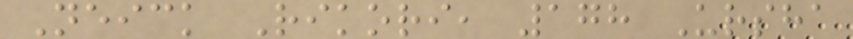Neick Rikori, 178 Ursha
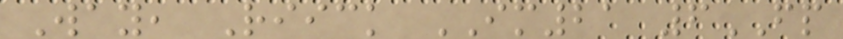Way, Riick IM21 6FP
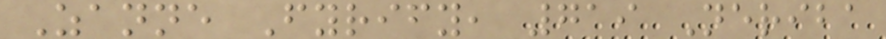Zanne Fyrify, 719 Neriba
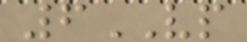6VP
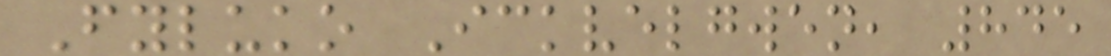Fyluko Ickvelgwen, 845
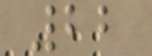22
